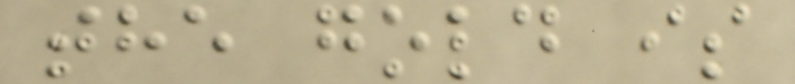the gold is
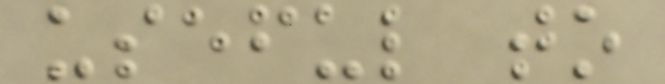useful to
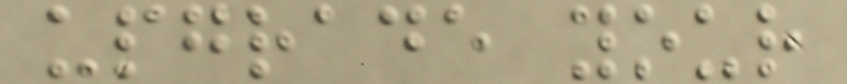upgrade your
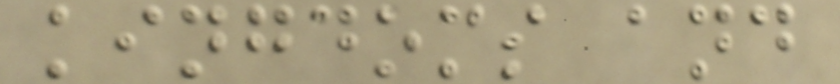kingdoms and
